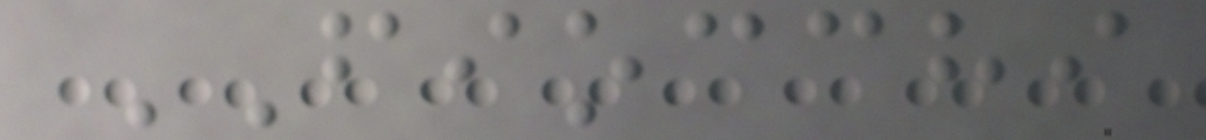FIOCCHI
